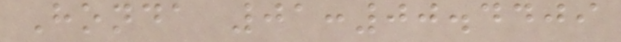Honda 01:00.4409
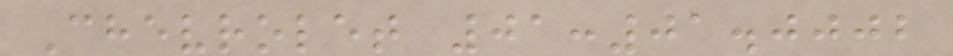Chevrolet 01:01.0002
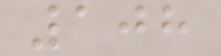108
